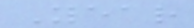Year
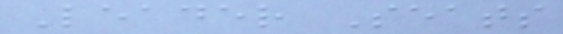Leader Seats
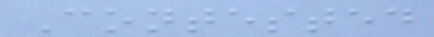Contested
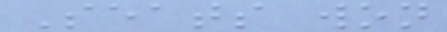Seats won
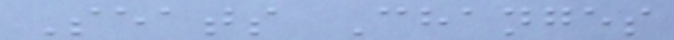Seats Changes
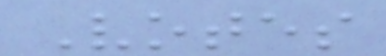Votes
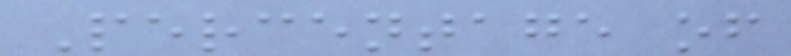Percentage of
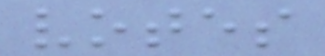votes
